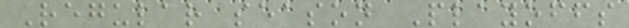Regular season Playoffs
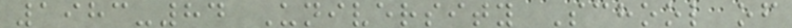1983-84 University School of
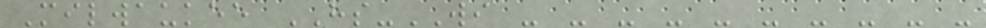Milwaukee HS-WI - - - - - - - - - -
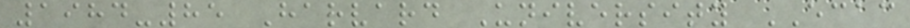1984-85 Harvard University ECAC
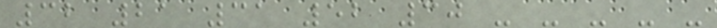32 21 31 52 30 - - - - -
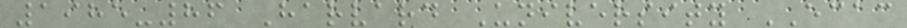1985-86 Harvard University ECAC
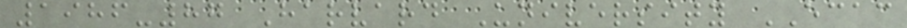1986-87 Harvard University ECAC
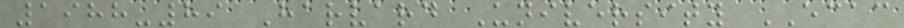1988-89 Harvard University ECAC
